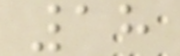18
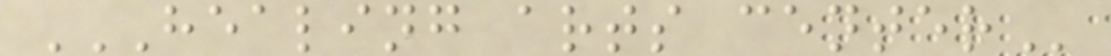HEALING ARTS CENTER
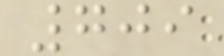709
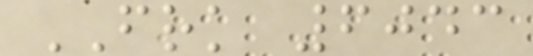FRK 6043
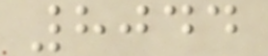8044
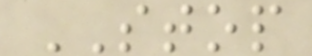STOP
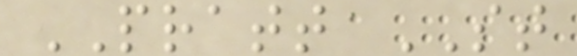PRATT ST
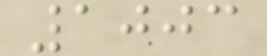1003
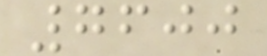7600
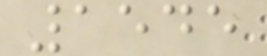1545
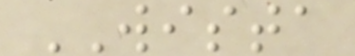WISTA
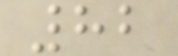82
